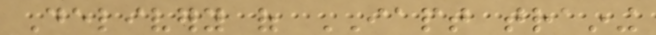Delivery of IAPT training
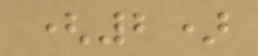(2)
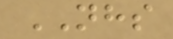NHS
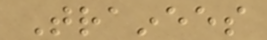Trainees
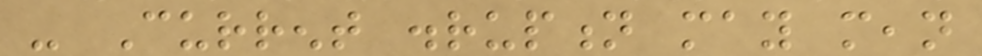- Current disruption may mean
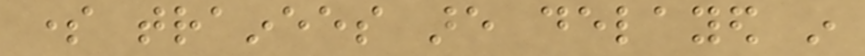some trainees are delayed in
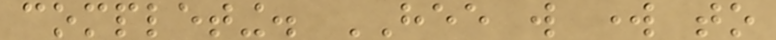completing. HEE will work to
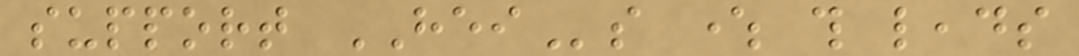support HEIs where this leads
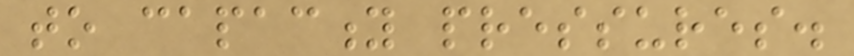to capacity pressures.
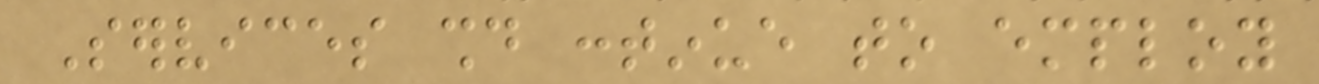Services should continue to employ
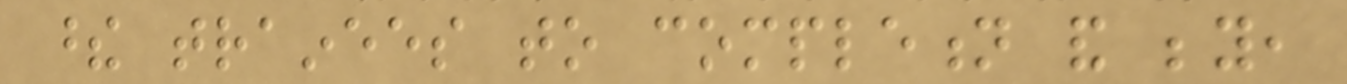these trainees to completion and beyond,
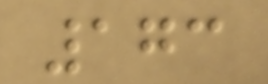173
